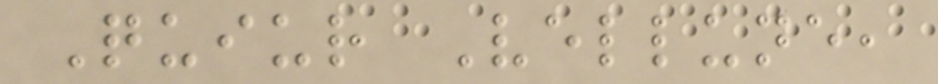Quiur Vellune,
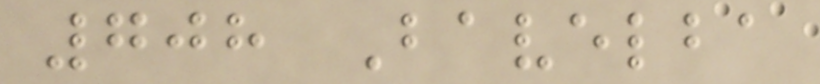708 Bavelba
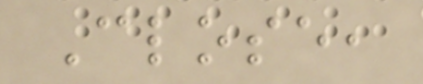Close,
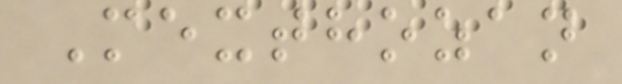Mexthozan
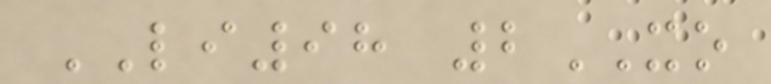LI98 2XO
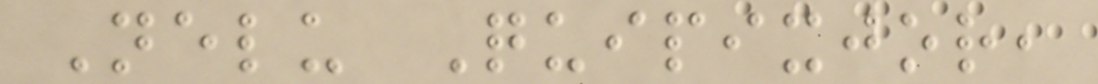Nelu Quipixjor,
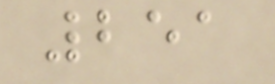251
